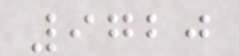9720
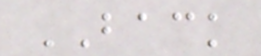BACK
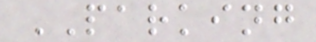PARKING
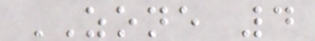ZONE 4
